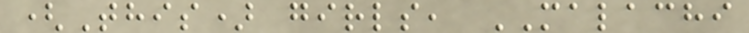(This) girls, MALACHI
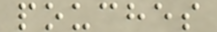pouches
